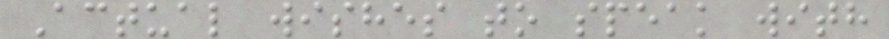Actual wishes to speak with
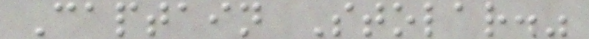Captain Stolar."
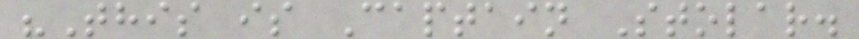"This is Captain Stolar.
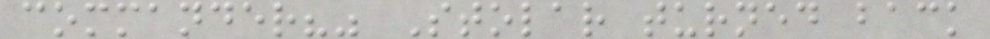commander?" Stolar turned back
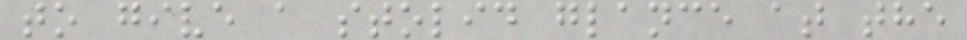to give a stolid glance at the
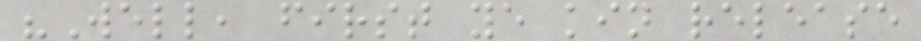"Well, first ye kin release
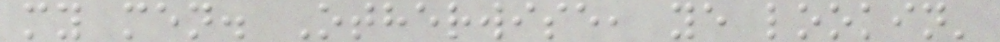my men. Otherwise, ye lookin'
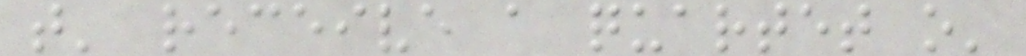t' receive a quartet o'
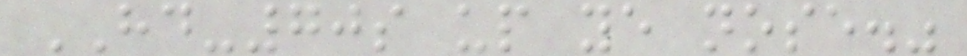HD-70s up ye nose."
